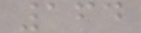164
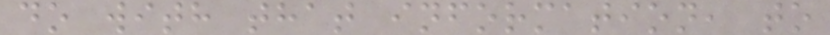do with that information, to
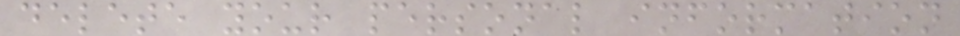delete your personal information
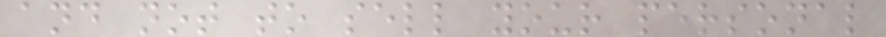and not to sell your personal
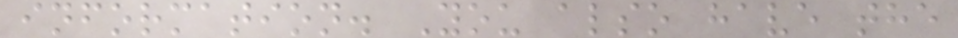information. You also have the
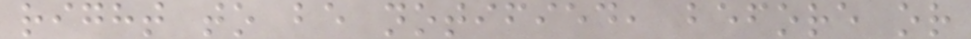right to be notified, before or
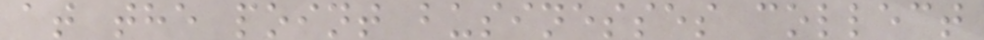at the point businesses collect
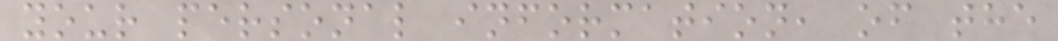your personal information, of the
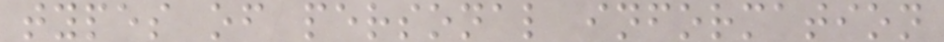types of personal information
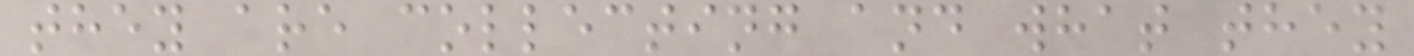they are collecting and what they
